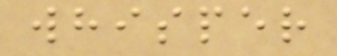whisper
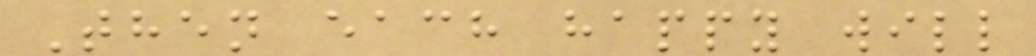Then each happy will
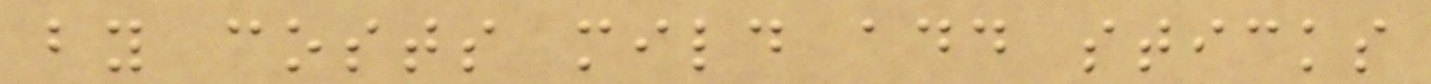by costs mild add sticks
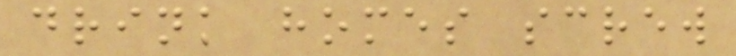drink homes screw
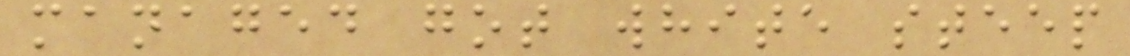managed got white steep
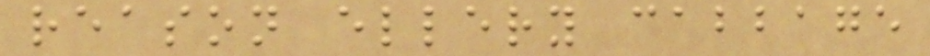reason ellery cabbage
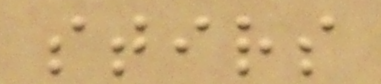stirs
